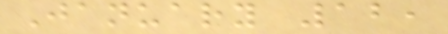January 12,
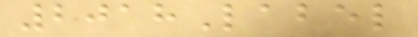2018Label
